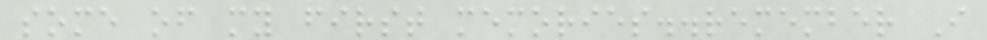some of my first memories..remember I
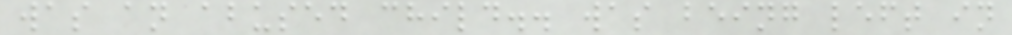was an abused child.. was being left in
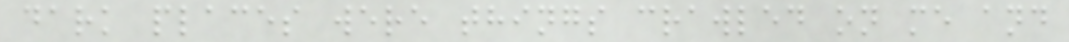dark places were things crawled on me and
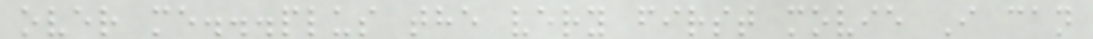over me...plus the very first movie I can
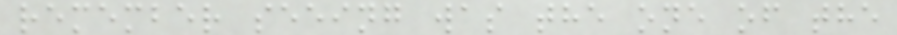remember seeing was the one of the
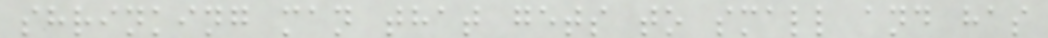shrinking man that gets to small and has
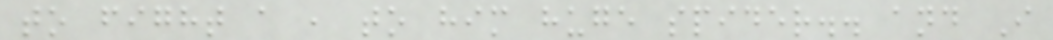to fight a , to him huge spider.. and I
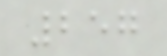257
